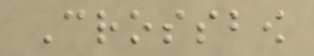Crossbow
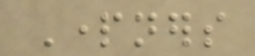Partners
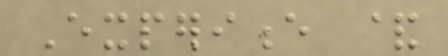Experience &
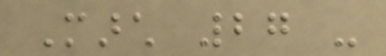March 27 -
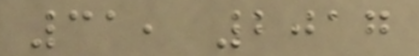31, 2017
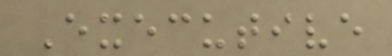Executive
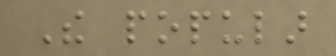The popular
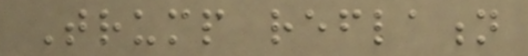Trump reflation
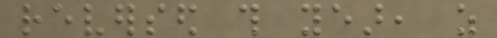reversed this year, as
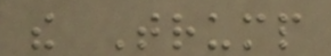the Trump
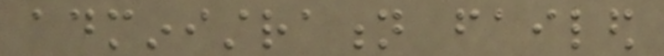administration failed
